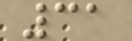31
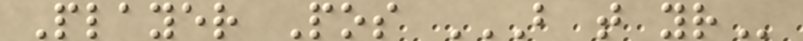Player Pos B T YR
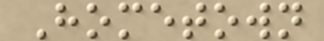Hometown
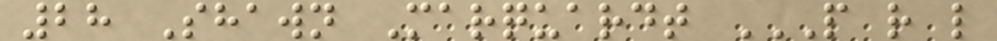28 Shawn Marquardt P R L
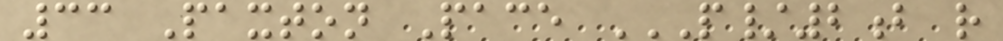33 Paxton Pace P/2B R
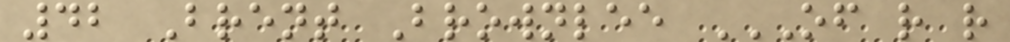42 Brent Brownlee OF R R
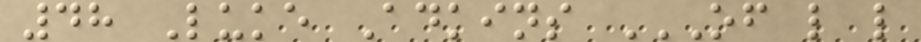48 Luke Adkins OF L L
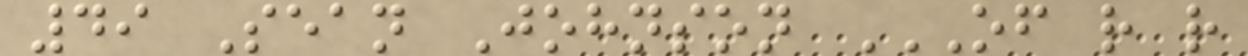49 Sean Johnson OF R R
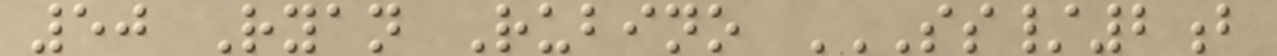50 Ryan Rubino SS/2B
